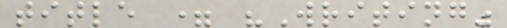title = "Writing"
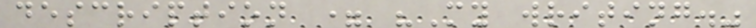description = "My writing."
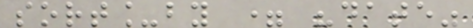sort_by = "date"
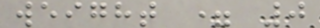weight = 0
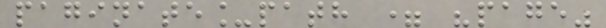paginate_path = "page"
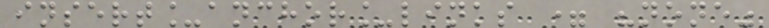insert_anchor_links = "none"
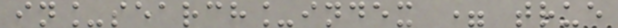in_search_index = true
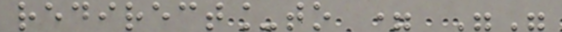redirect_to = ""
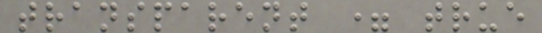transparent = true
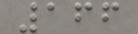166
